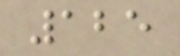125
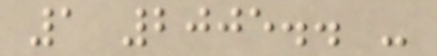1 2005.. -
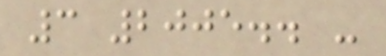3 2005.. -
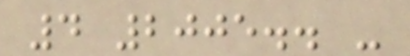4 2005.. -
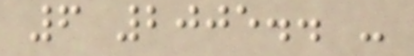6 2005.. -
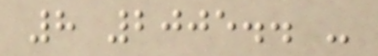8 2005.. -
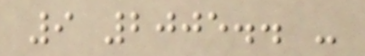9 2005.. -
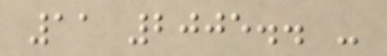11 2005.. -
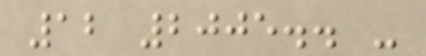12 2005.. -
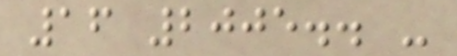16 2005.. -
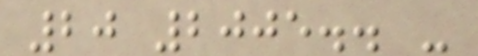20 2005.. -
